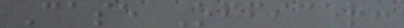Case Officer:
